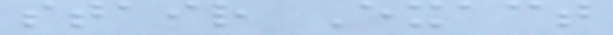stair Exact
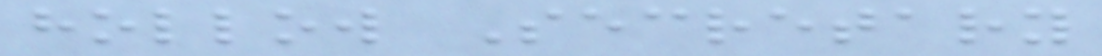hollow Secretary
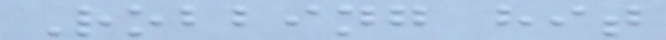Robbing hit
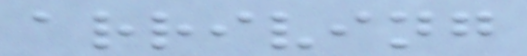arriving
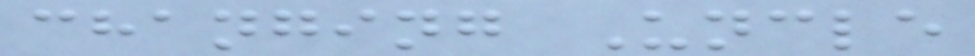changing Uncle
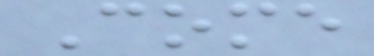Come
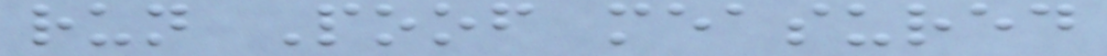run Poof measured
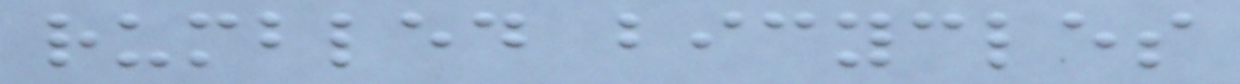rumbled bicycles
